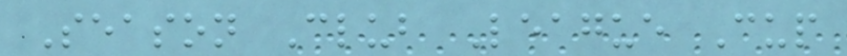Season Club League Cup
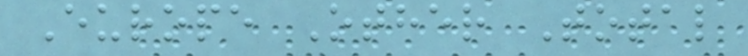Europe Other Total
